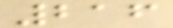216
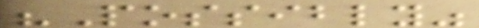"Possibly"
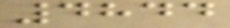4844
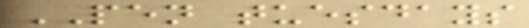PEN tuesdays
